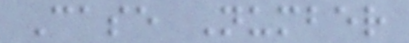Case Number
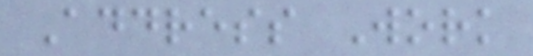Address Work
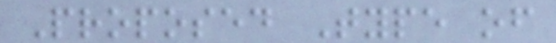Proposed Type of
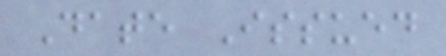Date Issued
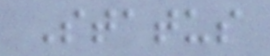Status
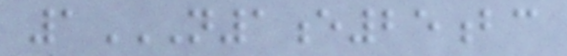1N1E25BC
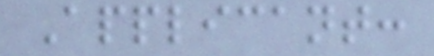Applicant:
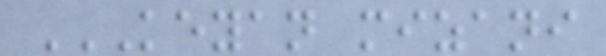KEYAN MIZANI
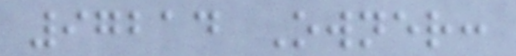97214 Owner:
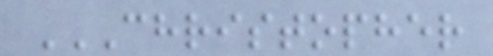CHRISTOPHER
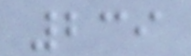239
